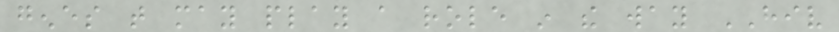genes that may play a role in the way HIV
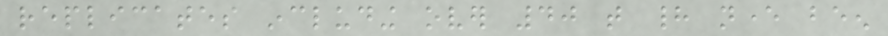replicates including over 40 that had never been
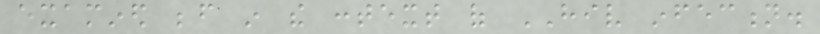examined before in the context of HIV infection.
